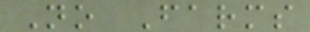No Farms
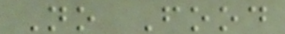No Food
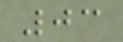03
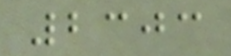2303
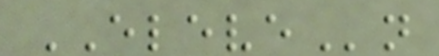ELEVEn
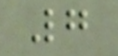7
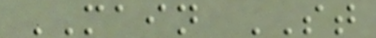MAIN ST
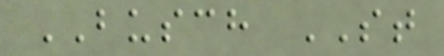BUSCH ST
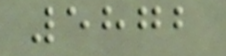5872
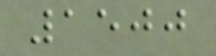1500
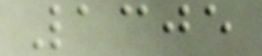1305
